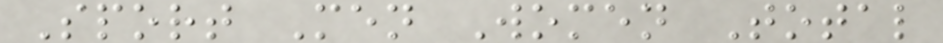Sport Men Women Total
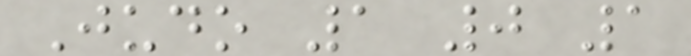Judo 1 0 1
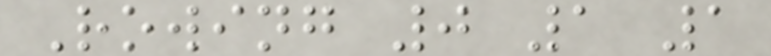Rowing 0 1 1
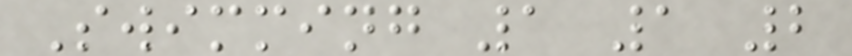Swimming 1 1 2
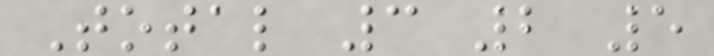Total 3 2 5
